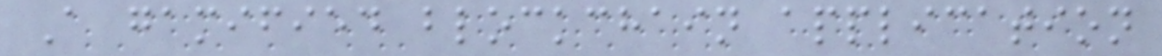A gamified blockchain application
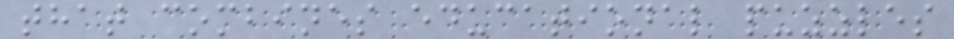that combines educational puzzles
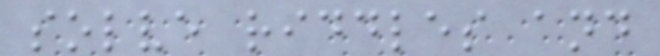solve riddles and
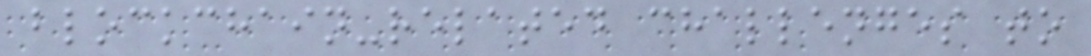blockchain-related challenges to
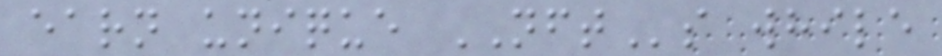earn unique NFTs while
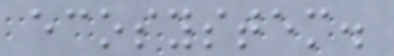ecosystem.
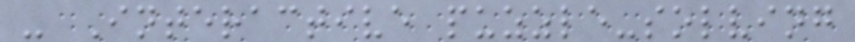- Interactive puzzle-solving
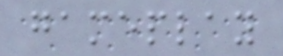gameplay
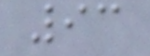93
